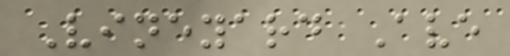Vineyard Ave
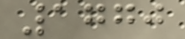1770
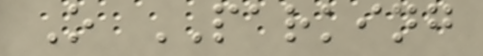O PARKING
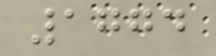1774
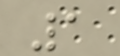1
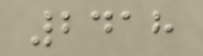2418
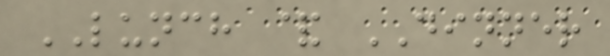LUNCH & DINNER
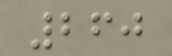260
